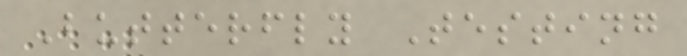Butterfly Testing
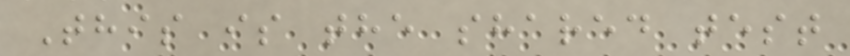This is the shared test
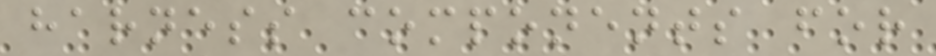harness components for
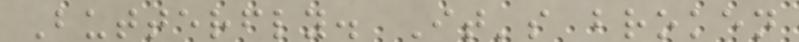Butterfly. It's broken
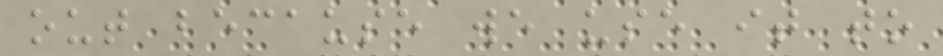out because we use it to
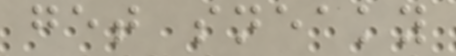get sneaky
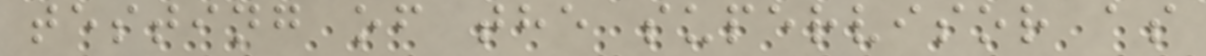testing of the supervisor as
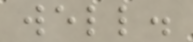well.
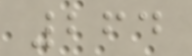264
